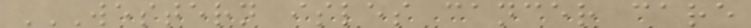WESTERN ISLES CANCER CARE
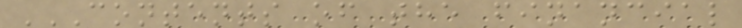CONTENTS OF THE FINANCIAL
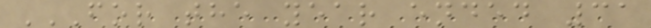FOR THE YEAR ENDED 31
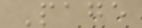Page
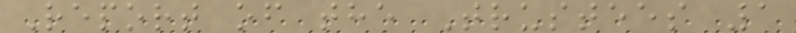Report of the Trustees 1
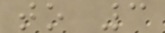to 3
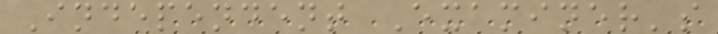Independent Examiner's
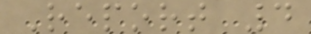Report 4
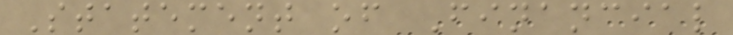Statement of Financial
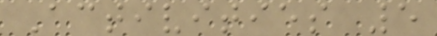Activities 5
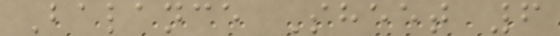Balance Sheet 6
